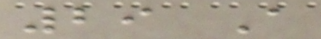29 A
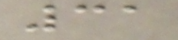31
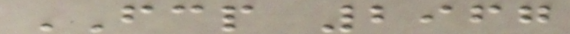FCP 2967
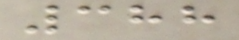388
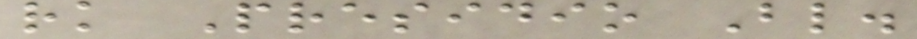rk Presidio Bl.
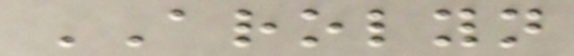AROLYN
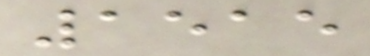1515
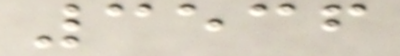3536
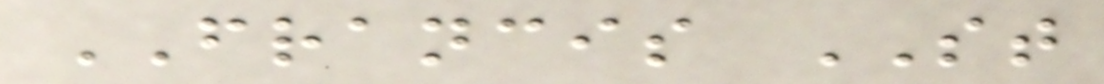FRANCIS ST
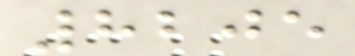8205
